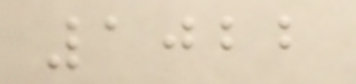1022
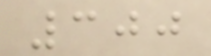300
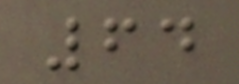64
